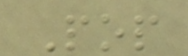Pop
